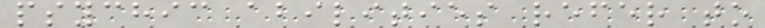psychic abilities refer to
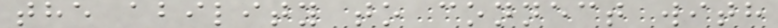the ability to connect with
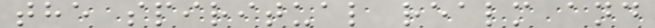the spiritual realm and
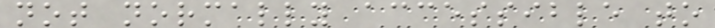not normally accessible to
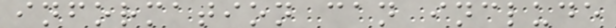information can include
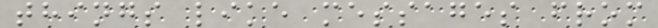things like messages from
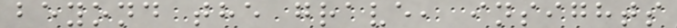beyond the grave, insights
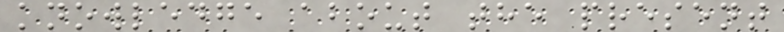knowledge about the present
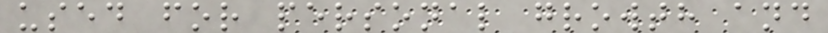used for personal growth and
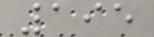195
